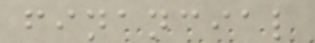financial
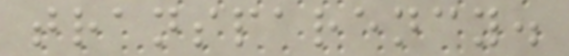transparency.
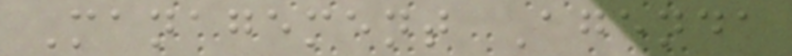Management Agenda
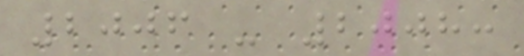2006 - 2008:
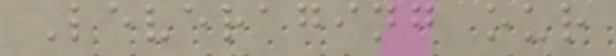Leveraging our
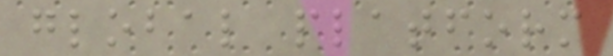global platform
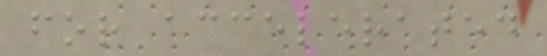for accelerated
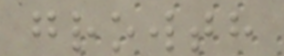growth
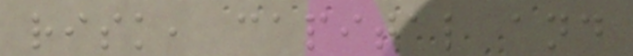risk, capital and
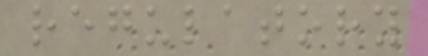regulatory
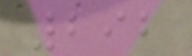292
